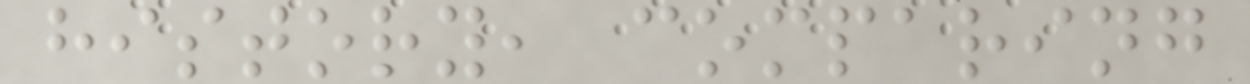history, comparing
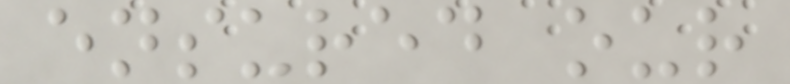ensured our
